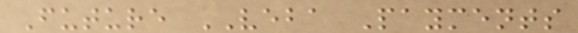Future VEBA Payments
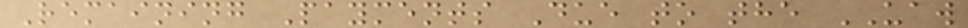Remaining Payments Due to the UAW
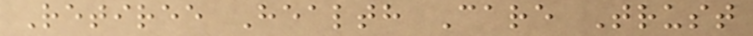Retiree Health Care Trust
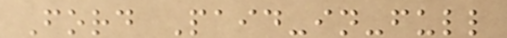Ford Paid-in-full
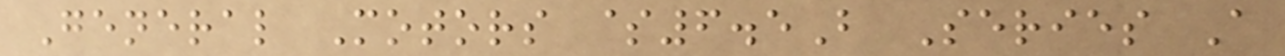General Motors $6.5B Series A
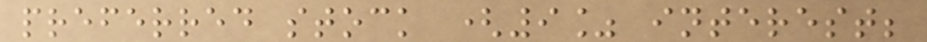preferred stock (9% interest;
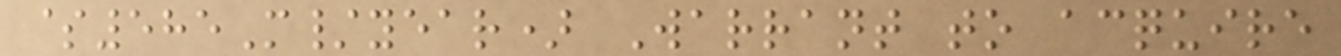$585M/year) Warrant to acquire
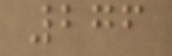276
